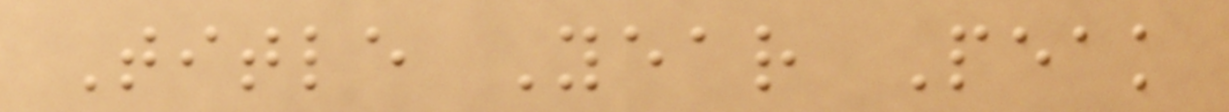Title Year Peak
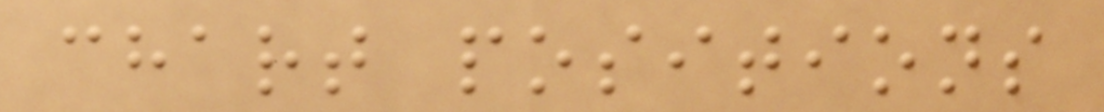chart positions
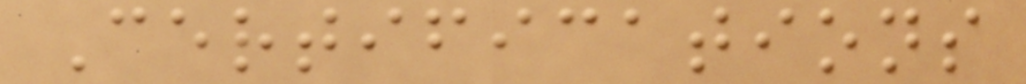Certifications
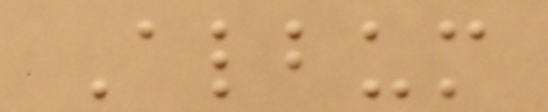Album
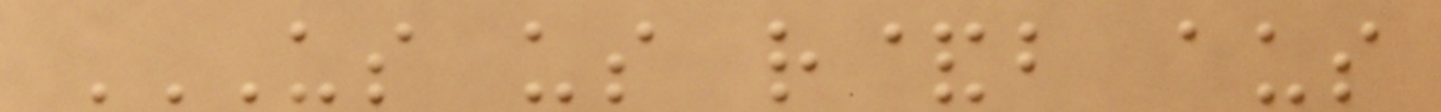US US R&B AUS
